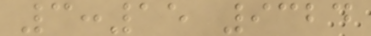3:15 9324
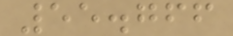55.766
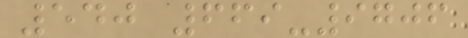540 669-9706
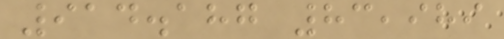914.187 83,989
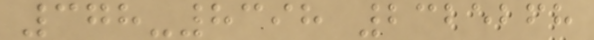378-8398 2325268
